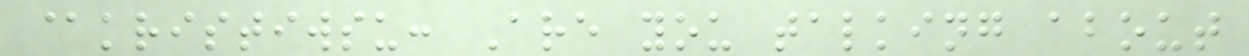@kristiwsu: Are you talking about
